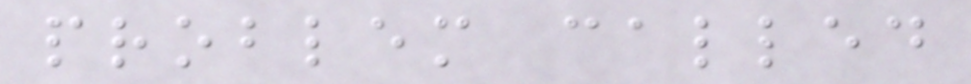problem called
